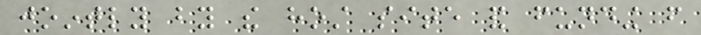jointly by the host site and funding from
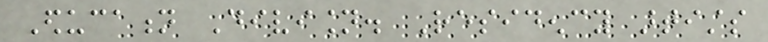Education Division. Residency artists
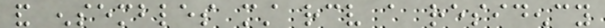and ensembles must receive a residency
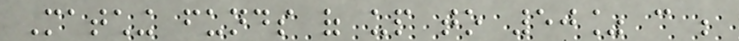Matching funds of up to 50% can be
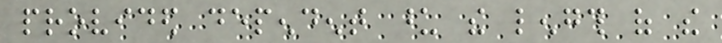provided dependent upon the length of the
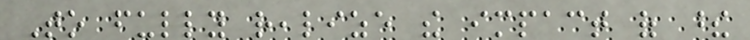To fully realize the impact of these
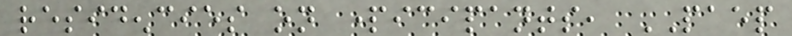residencies on participants, PAEP
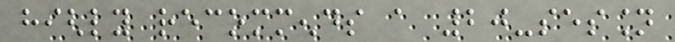highly recommends a 20-session
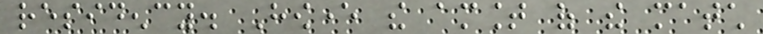residency. However the amount of the match
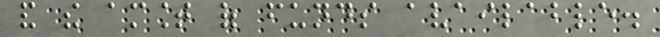and the amount of funds available.
